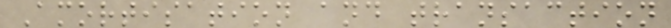Amortisation and transaction
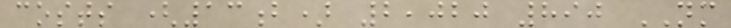costs (13b) 2,020 890 NM
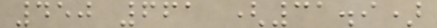450 661 (31.9)
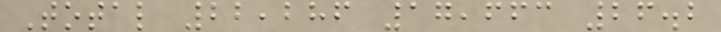Total 22,286 17,663 26.2
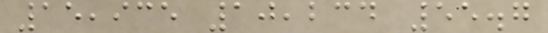15,935 10,234 55.7
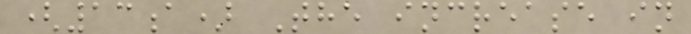(13a) The increase in
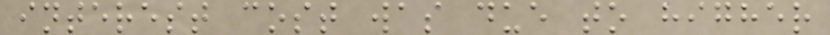interest cost was due to higher
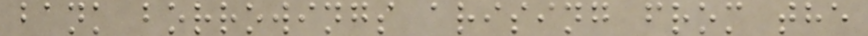bank borrowings arising from the
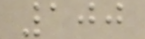100
